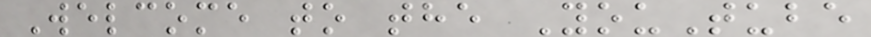Welcome to the YouTube
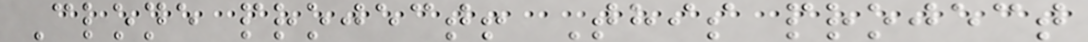Clone project! This project
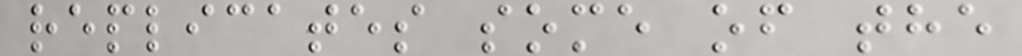replicates some of the
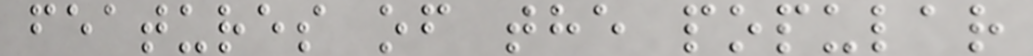features of the popular
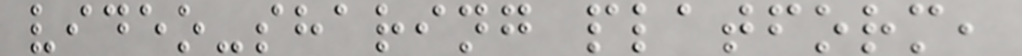video-sharing platform,
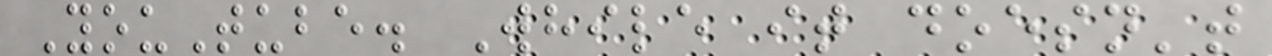YouTube. While it doesn't
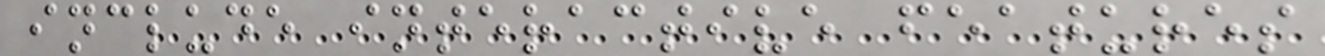include interactive features
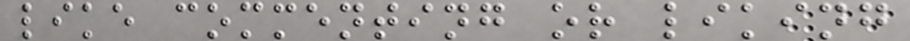like commenting or liking
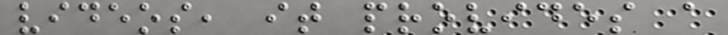videos, it provides a
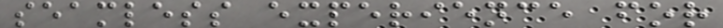seamless experience for
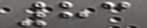83
